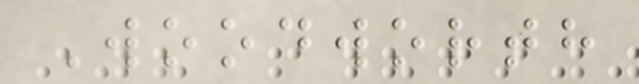Woodworth
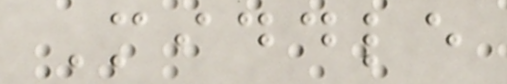Middle
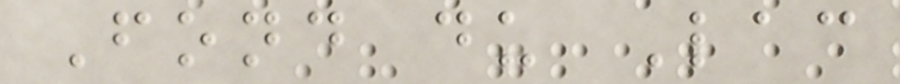Fond du Lac
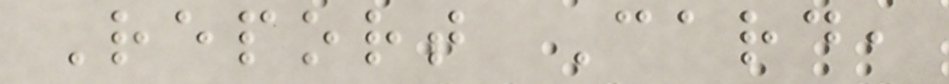Report Card,
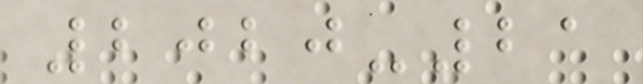2020-21
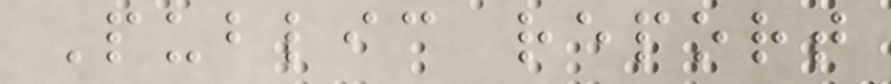Public report
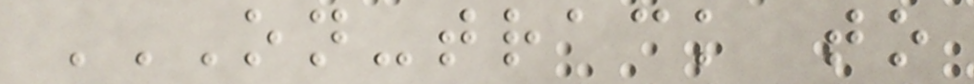ON-TRACK TO
